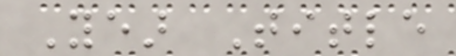Year Title
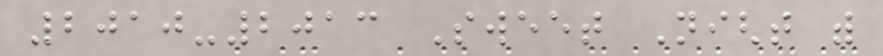2010-2013 Sweet Night with
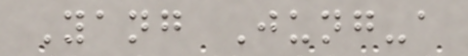Yang Jung-a
